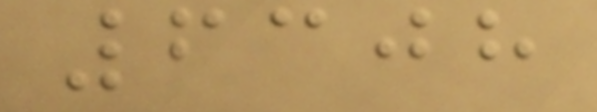6308
